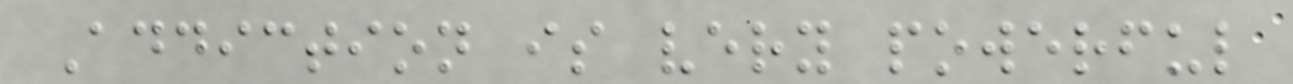Addiction is very powerful
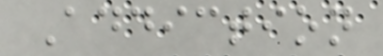Addiction
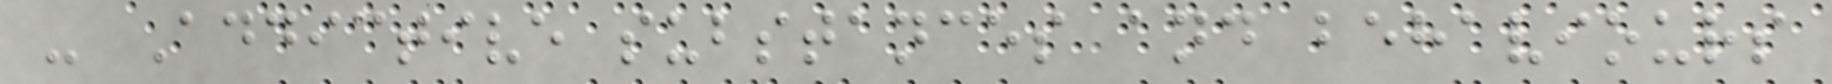- Addictive substances and behaviours
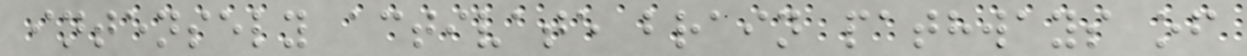intensely activate brain pathways of
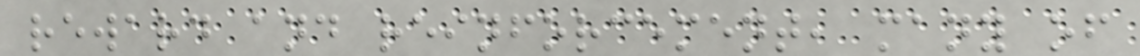reward and reinforcement, many of
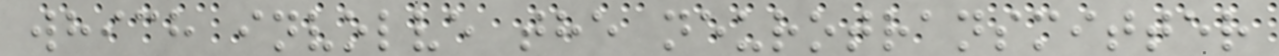which involve the neurotransmitter
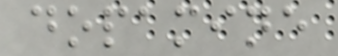dopamine
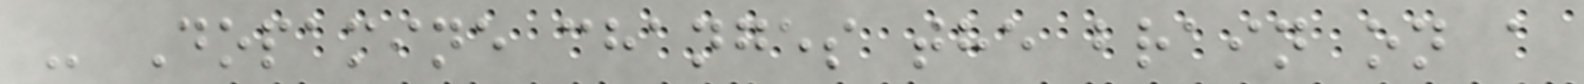- Dopamine changes the brain on a
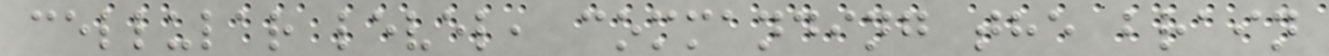cellular level, commanding the brain
